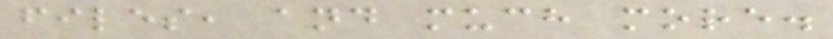files, and much more.
